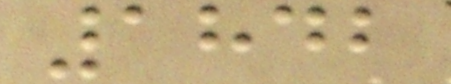1842
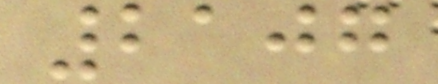2107
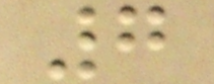7
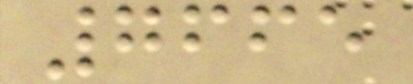7665
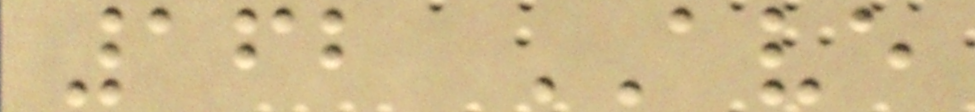162 AVE
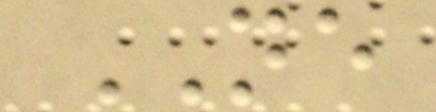NE
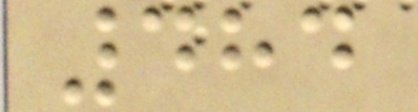484
